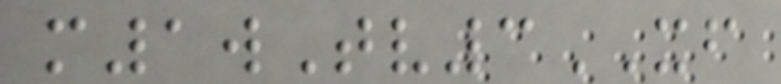m1wTv3XF
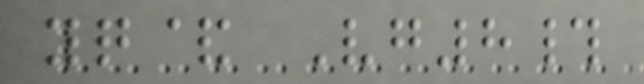yq& Vg8#
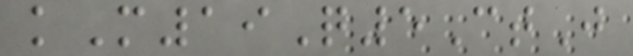kM19Q5CtJ
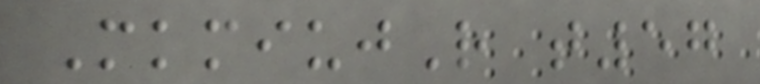MkmiujR t57
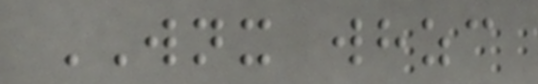WNX whzc
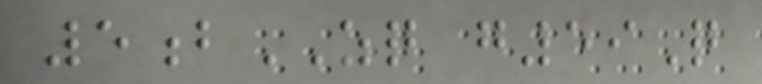5bZQ g59Q
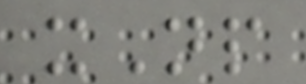xNp
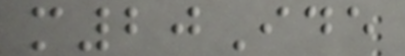m20Ide
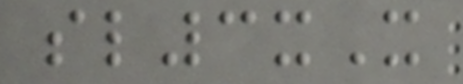sl3xX
